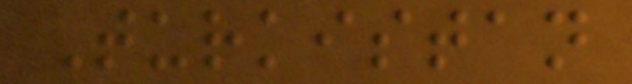Turkistan
